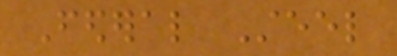Federal Steel
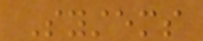Systems
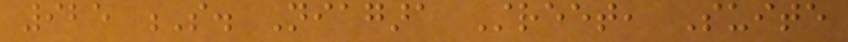925 S. Niagara Street, Suite
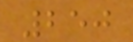250
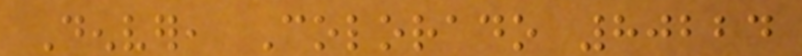Denver, Colorado 80224
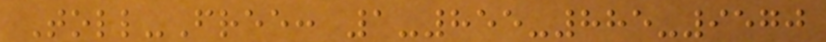Toll-Free: 1-855-885-9570
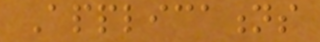Applications
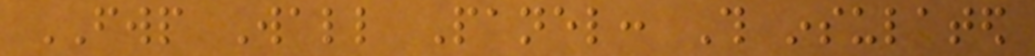FWP Wall Panel: This insulated
